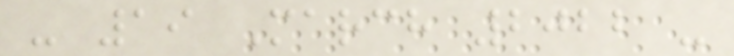- 19 March 2022 -
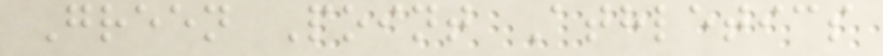Green Point Athletics
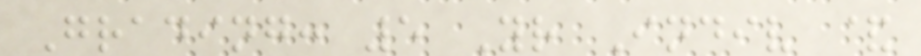Grading: 5 Yr Indiv &
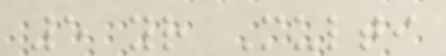5 yr Multi
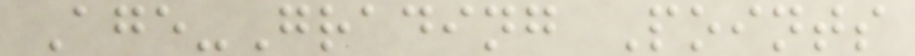Age-Grading Points
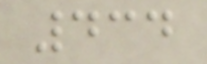434
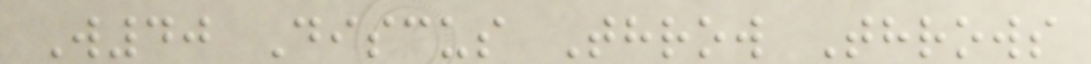W40 Discus Throw Throws
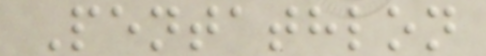Pentathlon
